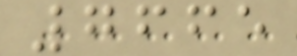7665
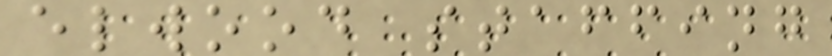elwood staffing
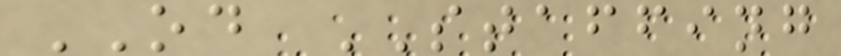OD STAFFING
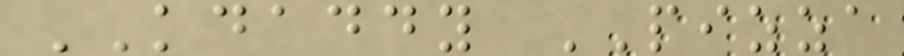KDADDY PIZZA
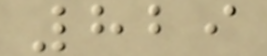829
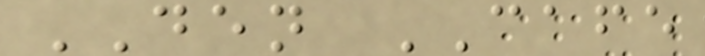DEN CAFE
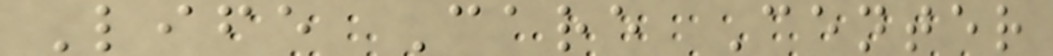Life Care Center
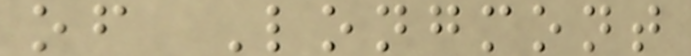of Longmont
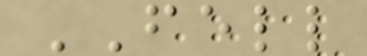FELL
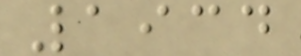1934
